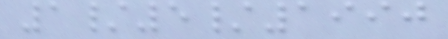1/5/1990
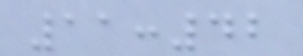11:42
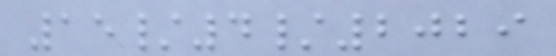15/4/2029
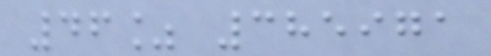46% 385971
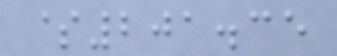$201.35
